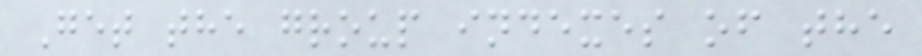Get the group indexes of the
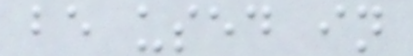be used in
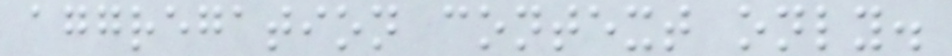aggregation context only.
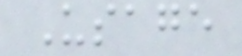Usage
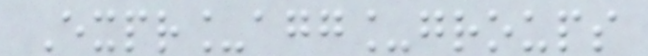Expr_agg_groups
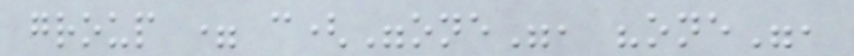group = c("one", "one",
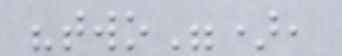"two"),
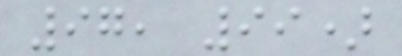97, 99)
